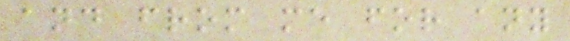and from me for any
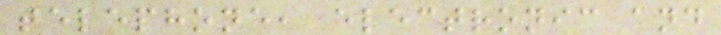telephone, electronic and
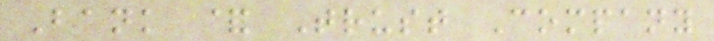Bank & Trust Company
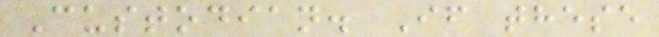Custodian. If these
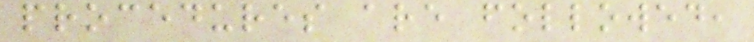procedures are followed,
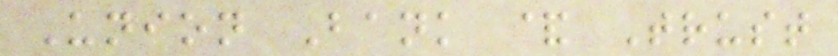Union Bank & Trust
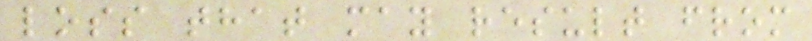loss that may result from
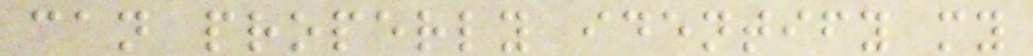can properly identify my
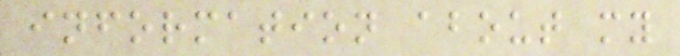information about my
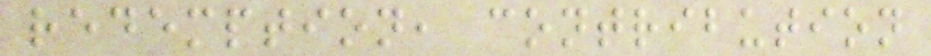redemption, contribution
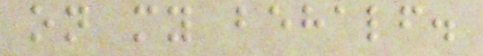on my behalf.
